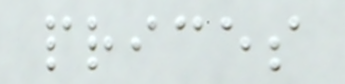prices
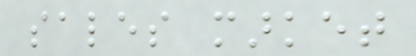sales market
